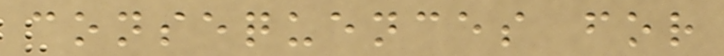consequences for
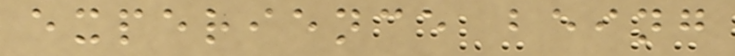experience being
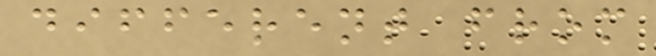different from
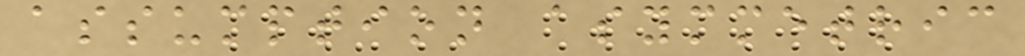assumption asymmetric
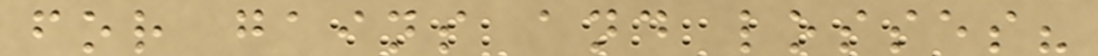for gains and losses?
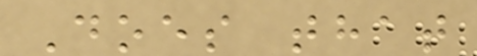Does that
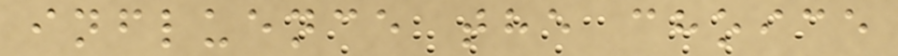influence the choice
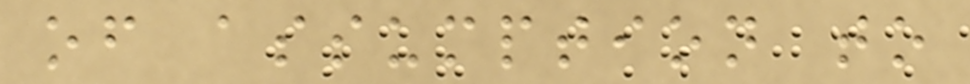of assumption to
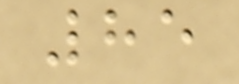85
